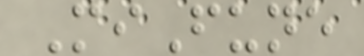MiFune
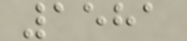1581
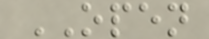OPEN
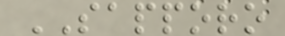SAPPORO
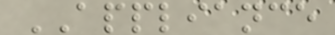APPLIANCE
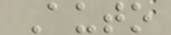Auto
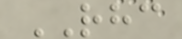RHC
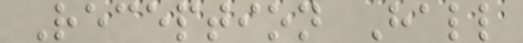Reception Hall
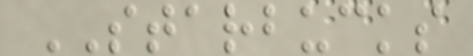STARBUCKS
